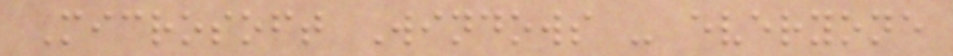Microsoft Windows - everyone
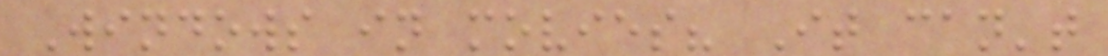Windows in movies? It can't
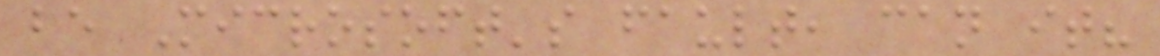be Microsoft's fault, can it?
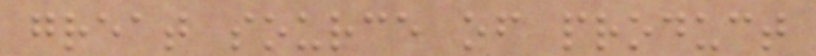great source of product
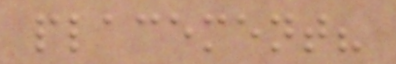placement?
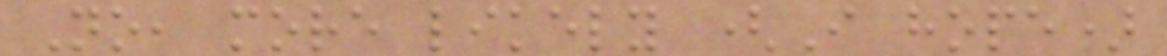No, more likely (I hope)
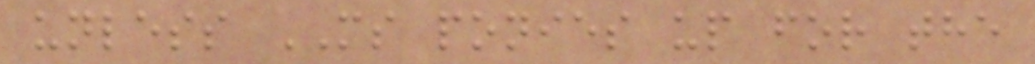unless MS ponies up for the
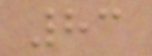83
